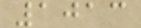1013
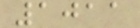1011
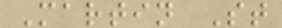Martin St
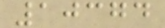10374
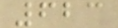623
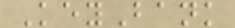KeyBank
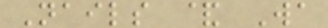Nails & Wa
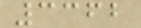3362
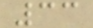33
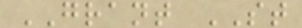GRANT ST
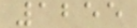1255
